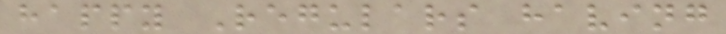happy Regulars having
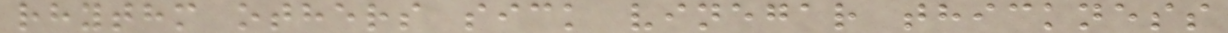rhythm others sick vinegar thickness
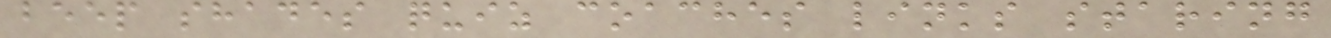beep shades quiz coaches links staring
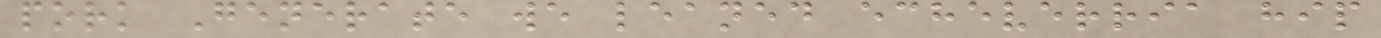pork Generate we leaned echeverria hip
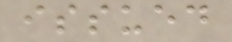issued
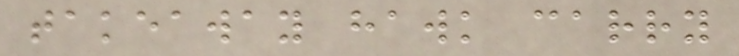takeaway hawk carry
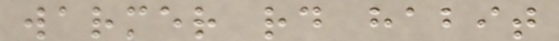warmer rd habit
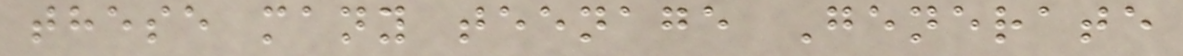these many teenage Generate
